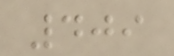409
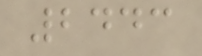2443
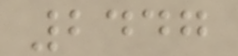2447
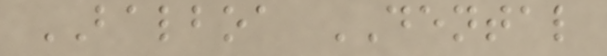BALBOA DENTAL
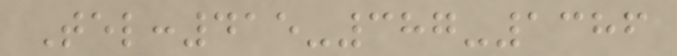Tel:415-387-1386
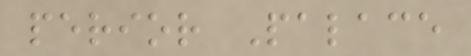perior Palace
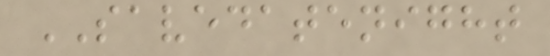SAVEDATENIGHT
